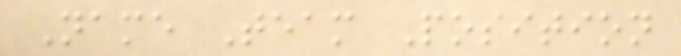Name Team Position
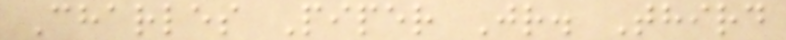Charles Piper Jr. Third
